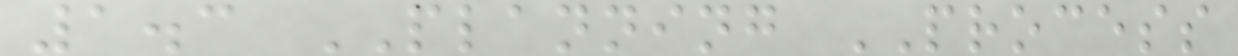1.3 PLANNING PROCESS
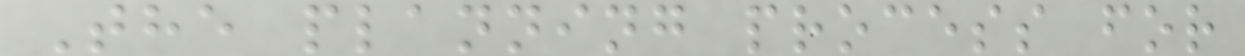The planning process for
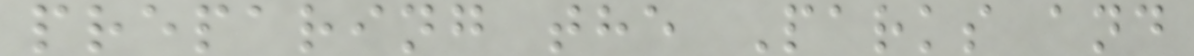preparing the Parks and
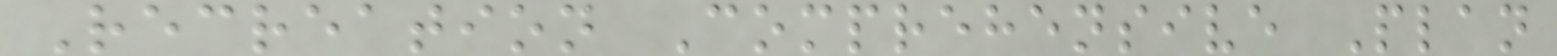Recreation Comprehensive Plan
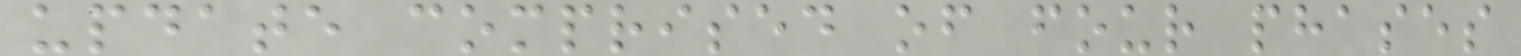update comprised of four phases
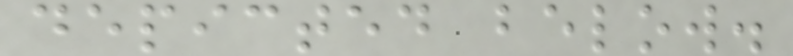depicted below.
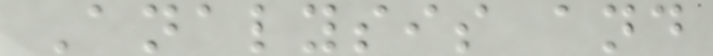Analysis and
